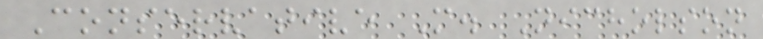Conservative M. Nicholson
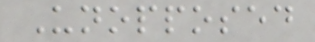Unopposed
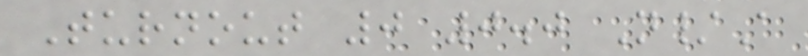Turnout 0 0.0 N/A
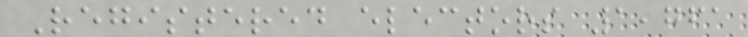Registered electors 1,761
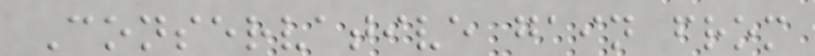Conservative gain from
